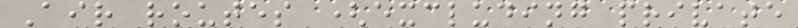Air routes (excluding private
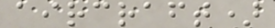aircraft)
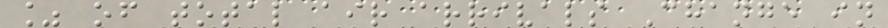% of total air arrivals Change in
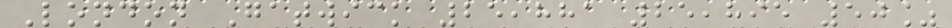London Gatwick 25,881 25,895 50%
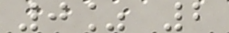0% 2
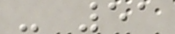- 51
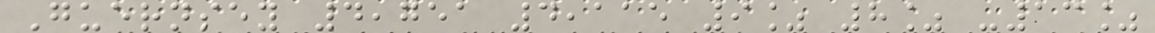Guernsey 4,751 4,115 9% 8% -13%
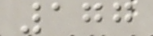177
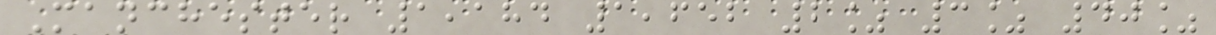Manchester 1,184 1,652 2% 3% 40%
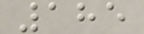185
